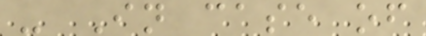- In case of
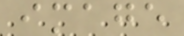image
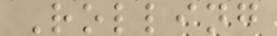Rolling
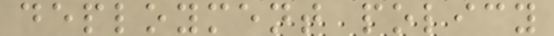deployment policy
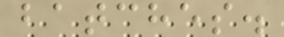batches.
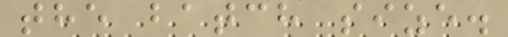the batch size.
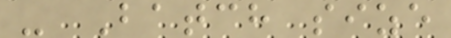- Batch size
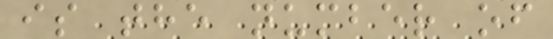is the number of
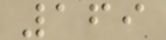169
